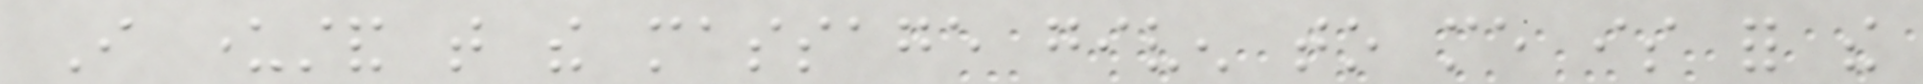I understand that the massage given to me is for the
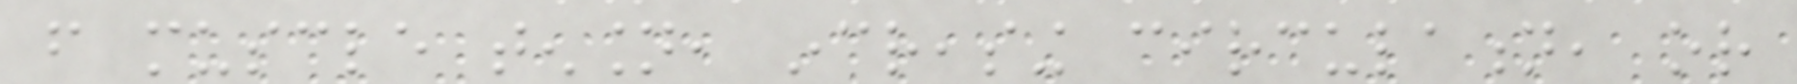from muscle tension, increasing circulation, or
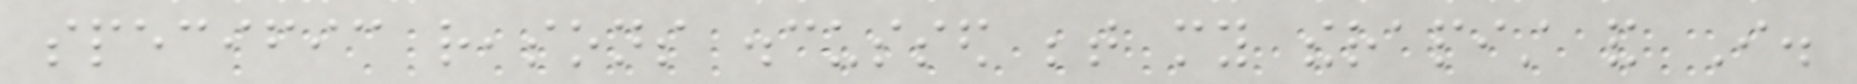specific reasons discussed between my therapist and I.
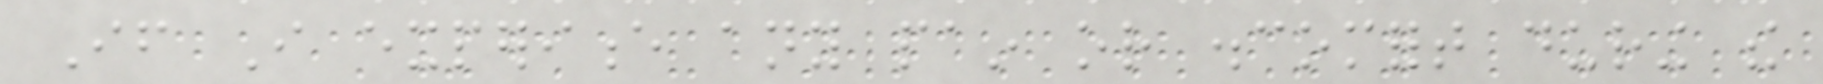If I experience any pain or discomfort during the
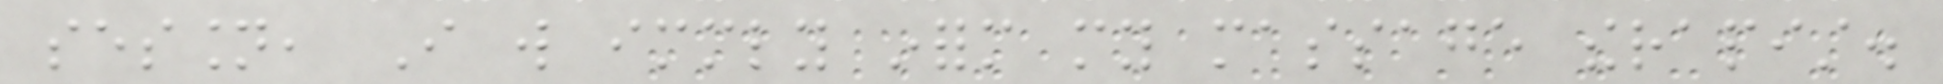session, I will immediately inform my massage therapist.
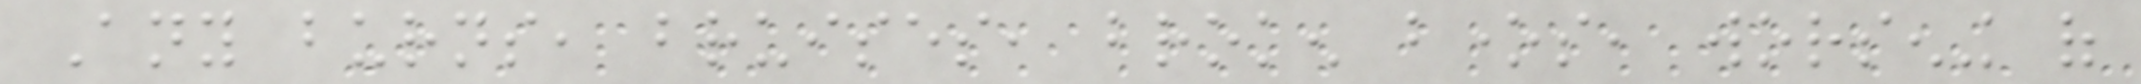Any burns, bruises, broken bones, worsening of
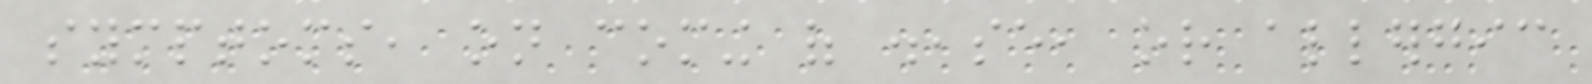symptoms, on coming of disease, or allergic
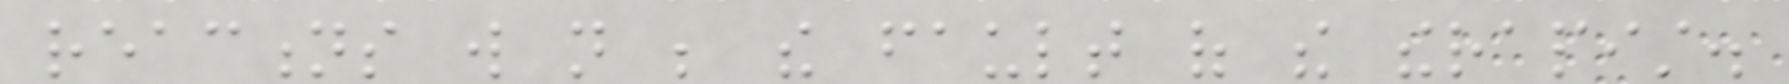reactions will not be the fault of the therapist.
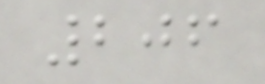206
